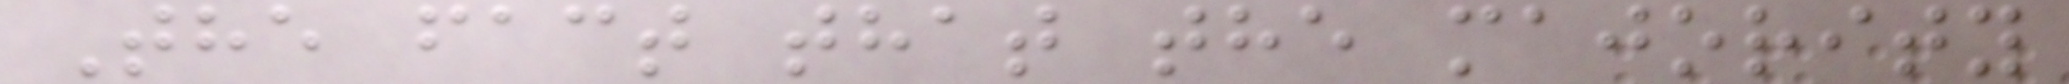The fact that the majority
